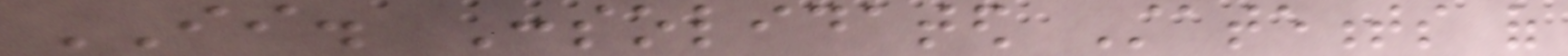II. Consolidated Statements of
